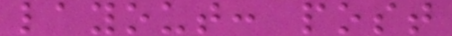layout: post
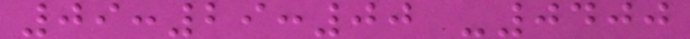09:29:00 -0400
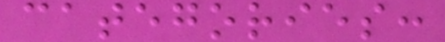categories:
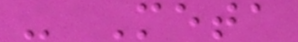- Meta
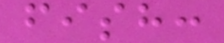fish:
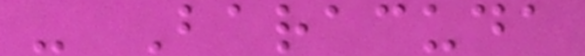- Baracuda
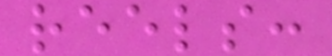reels:
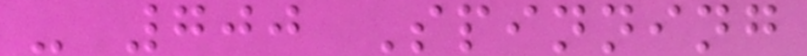- 700 Spinning
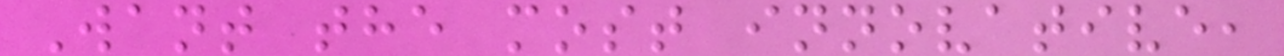Want the most innovative,
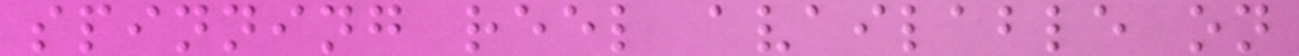spinning reel available on
